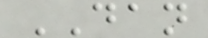DAN
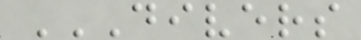DIVERS
